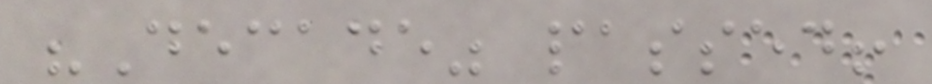"Decade" passed!
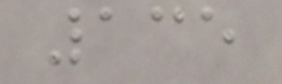135
